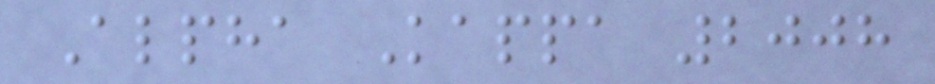Alpha Kappa 2008
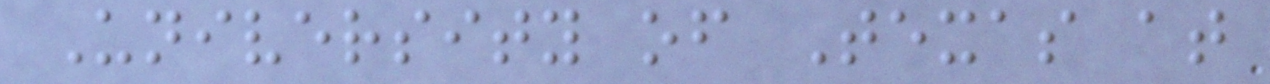University of Texas at
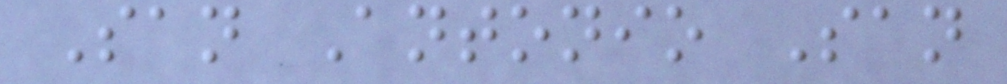San Antonio San
